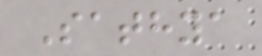Sathya
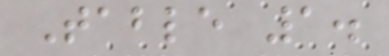Table 1.
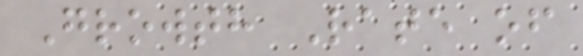Growth Rate of
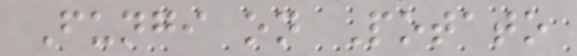Fungi on Potato
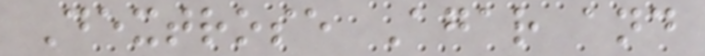Dextrose Agar and
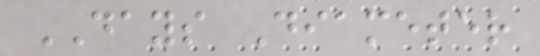DAYS Diameter
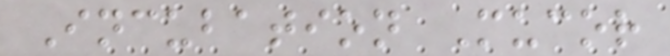Incubation Mucor
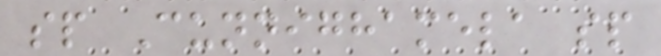sp Cunnighamela sp
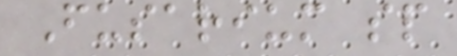Fusarium sp
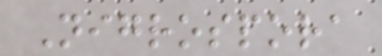Nigrospora
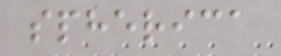spherica
